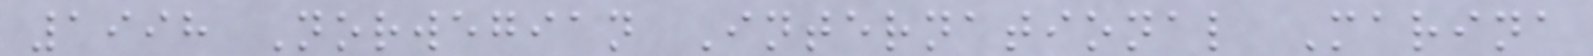1998 Norwegian International Marina
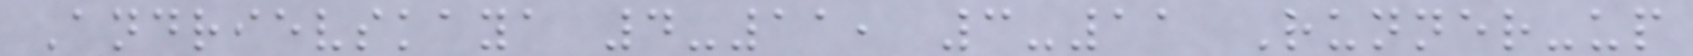Andrievskaya 4-11, 3-11 Runner-up
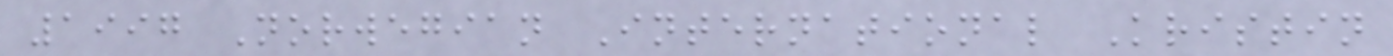1997 Norwegian International Kristin
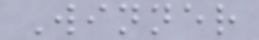Winner
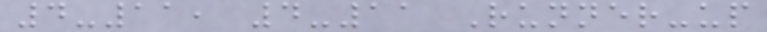4-11, 4-11 Runner-up
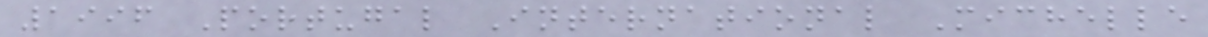1996 Portugal International Michelle
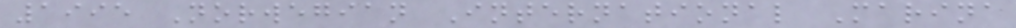1995 Norwegian International Marina
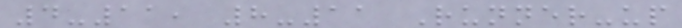4-11, 8-11 Runner-up
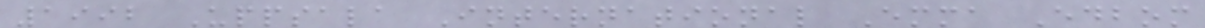1992 Uppsala International Emma Edbom
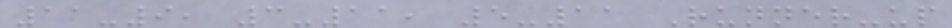11-9, 3-11, 5-11 Runner-up
